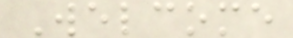Welcome
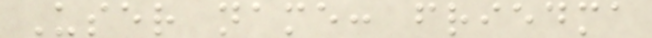User name: friedma
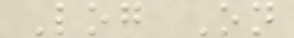Log On
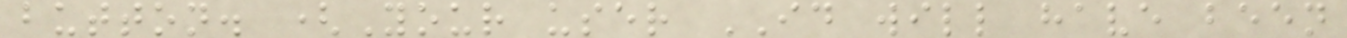button. (Your user ID will have been
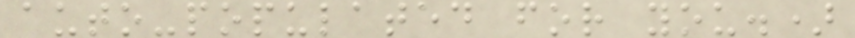auto-populated for you.)
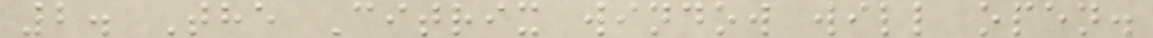2. The Citrix window will open.
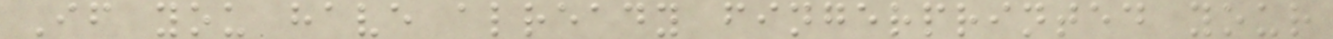If you have already fingerprinted your
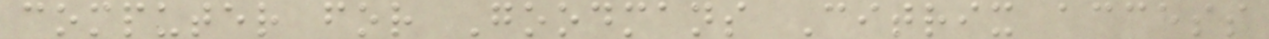computer for Goodmans Citrix access
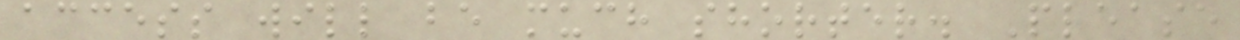access will be much shorter. Please
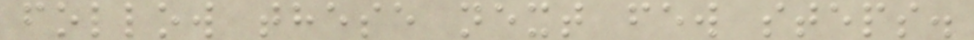follow these next few steps.
